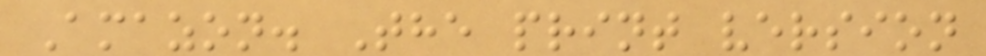Amazon. The print version
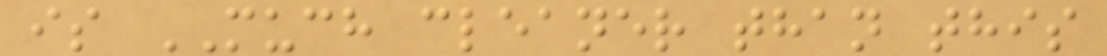is MUCH cleaner than this
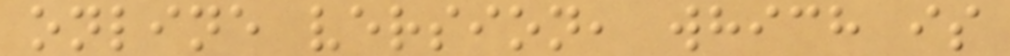online version, which is
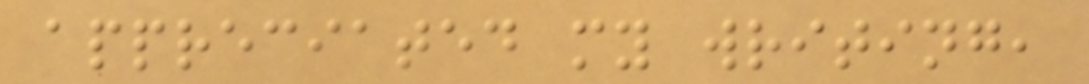appreciated my writing,
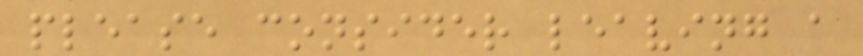please consider leaving a
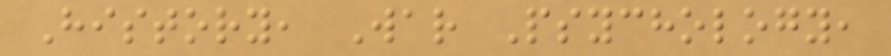History, War Psychology,
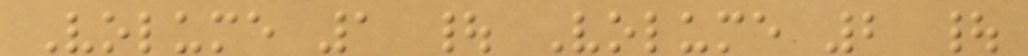Volume 1 | Volume 2 |
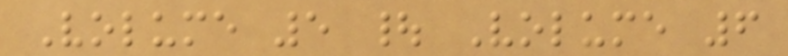Volume 5 | Volume 6
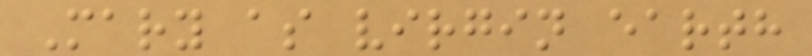Mary as virgin earth
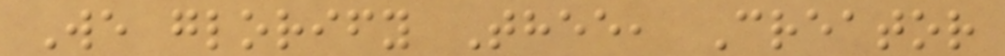We glorify Thee, Creator
